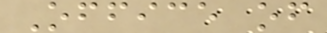Office of
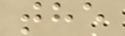the
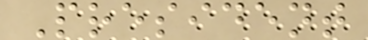President
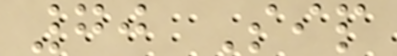70 Sip
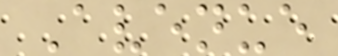Avenue
